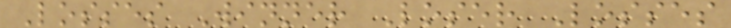Losses Winner Loser Losses
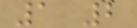1 2
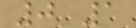0 1
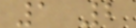1 2
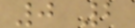0 2
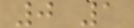0 1
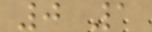0 1
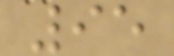95
